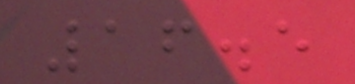16.5
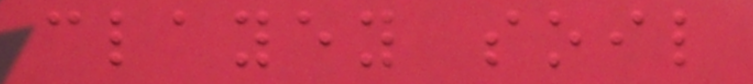clayey soil
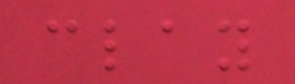clay
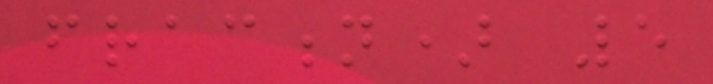fraction) 5
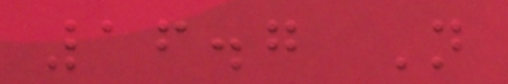16.7 Not
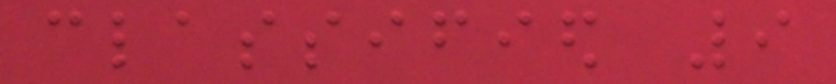classified 9
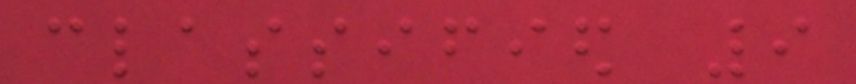classified 9
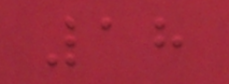18
